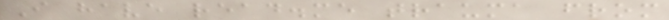I have read.me trauma from
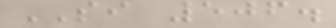SI 506.
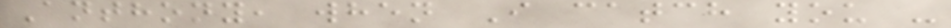Anthony, when I catch you -
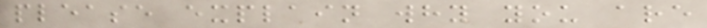please explain why you are
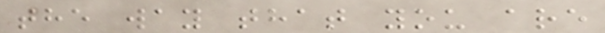the way that you are
